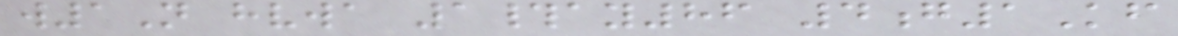w1N hvwa 1#ay86 4g1Kf
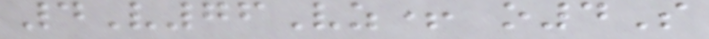4V76Vz+ o4S
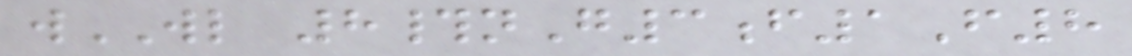wWL 8#nG3f1F8
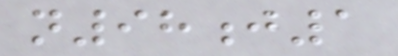n98j1
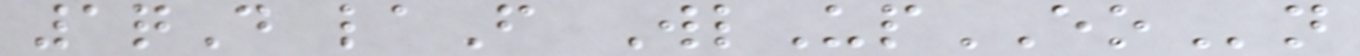1qD laF WlUpEOn
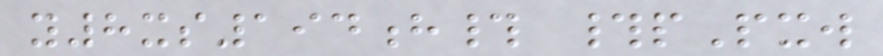y8xs194h# #pPxw
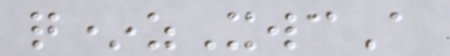q*zXwcA
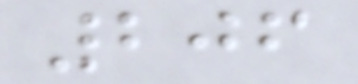206
